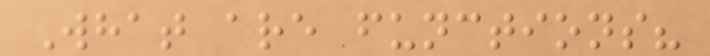What are functions?
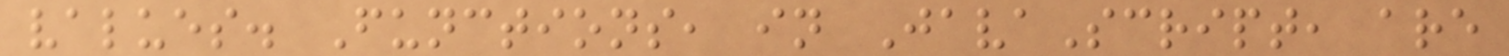values. Functions, in JavaScript, are
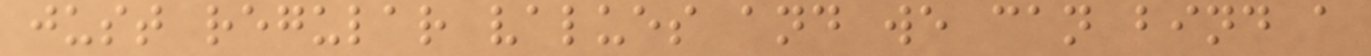just regular values and we can bind a
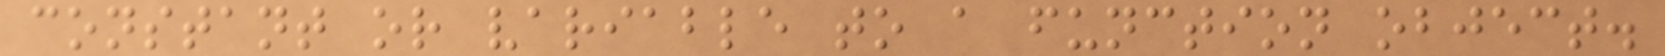constant or variable to a function object.
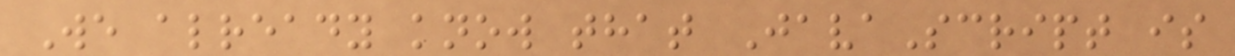We already know that JavaScript is
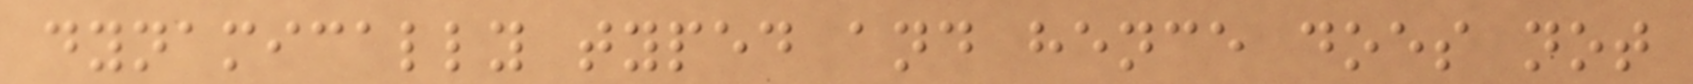dynamically typed and hence does not
